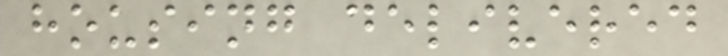housing delivered
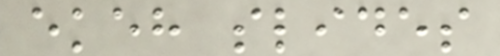ekeh slides
